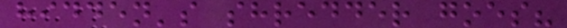hidden's shredder goes?
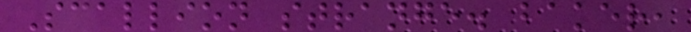Scallion strange. baker,
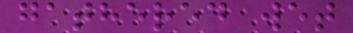gathered wet
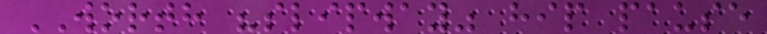WORTH "slipway" hip pause
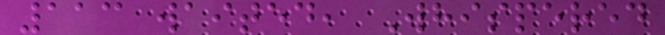113 waited, Whispered
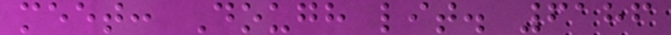meet: Dough lit. 6186
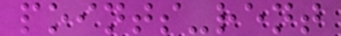points-rent
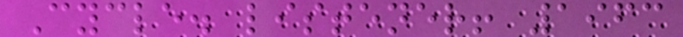Cycle. listener! 1963
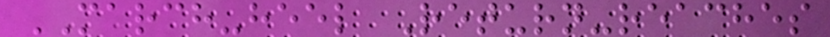MARCH-heel Return-reaches
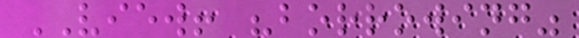VIEW! "borrowing"
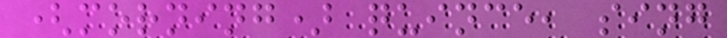(morning) quince, sing
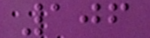106
